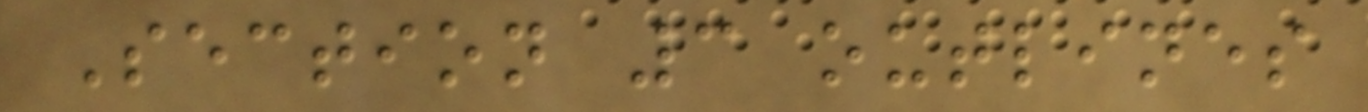Section 3 outlines
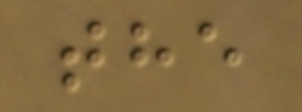the
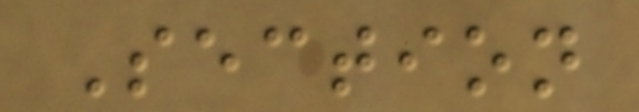Section
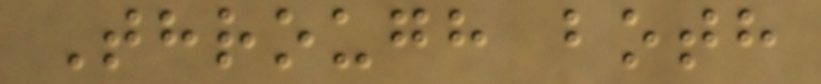Through both
